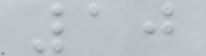10
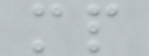mp
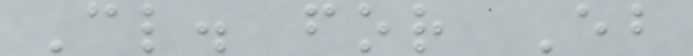Cl. for Eb
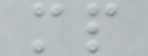mp
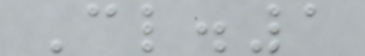Cl.1
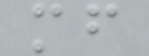mf
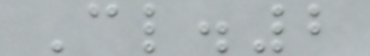Cl.2
